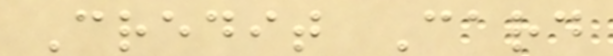Credit Card
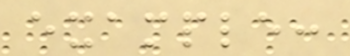example:
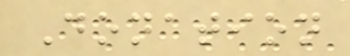Donation
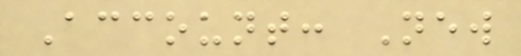Account: New
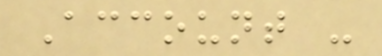Account -
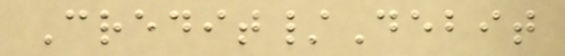Credit/Debit
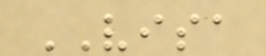VISA
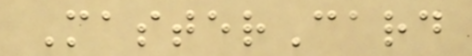MasterCard
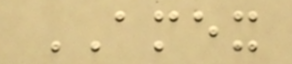AMEX
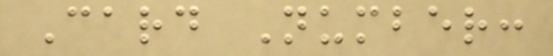Card Number:
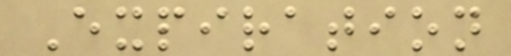Expiration
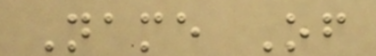Name Of
